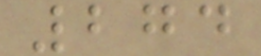274
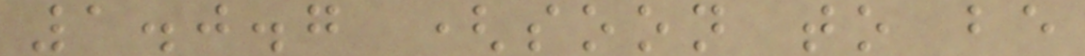1.0.7 (soon to be
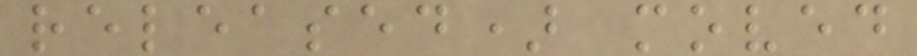released) moved
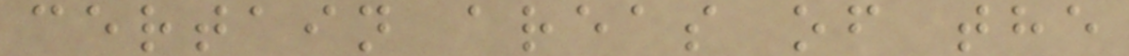certain areas of the
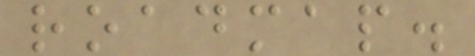roadmap.
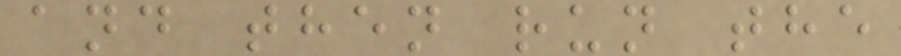and then run the
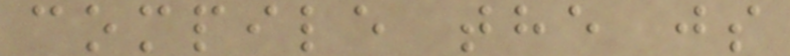compile the js
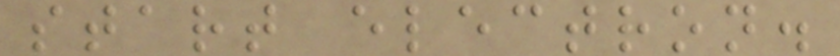start electron.
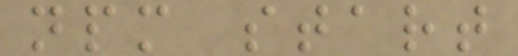npm start
